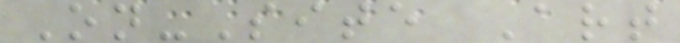On-Site Art
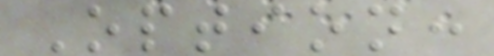Option:
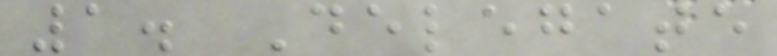1. Delegate
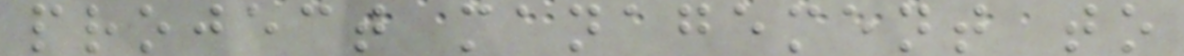project management to
